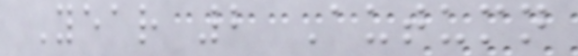Year 2 Autumn
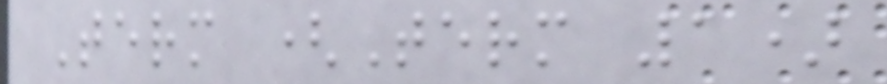Term (Term 1)
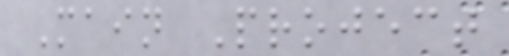Main Project
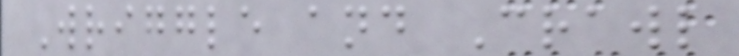Wriggle and Crawl
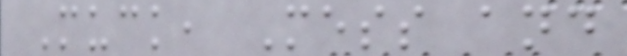Muck, Mess and
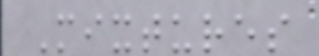Mixtures
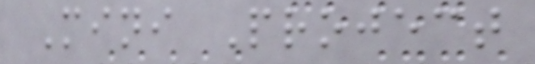Mini Project
